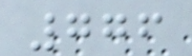776
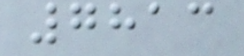7813
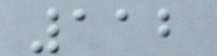112
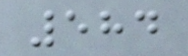584
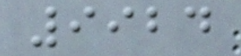9924
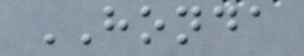HONDA
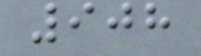908
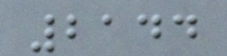2144
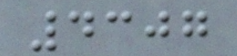4307
